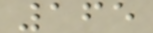165
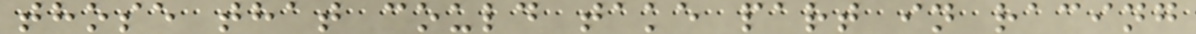those that could take part in racing
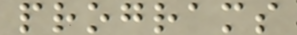programs
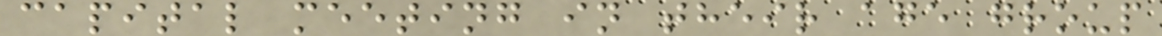capital meeting in their age group
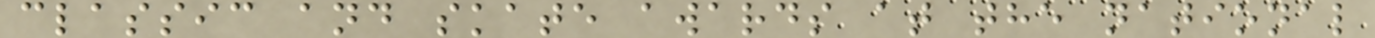classic and skate awards at the national
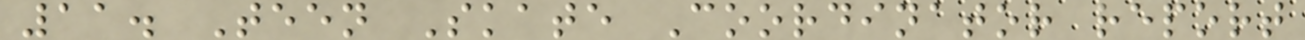11. Teen Skate Coordinator report
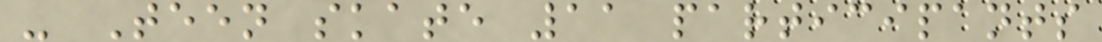- Teen skate 11 participants
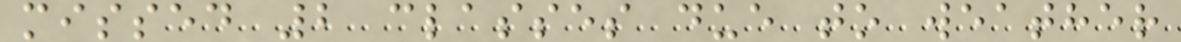missed 2 classes due to weather
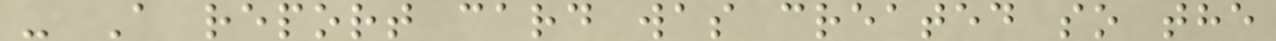- A report card was created so the
